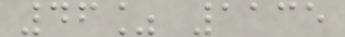46% 1135
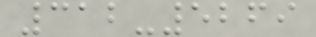312-5269
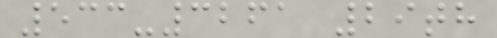533-3261 29th
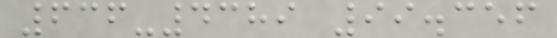636-4389 99.356
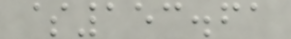$153.61
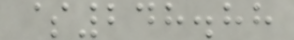$248.88
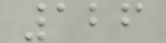126
